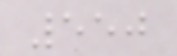550
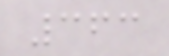363
